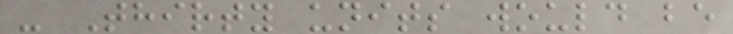- Thirty units would be
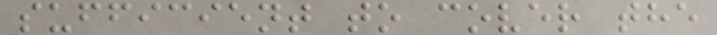sufficient to cover the
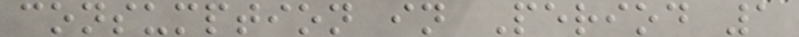consumption in Period 1
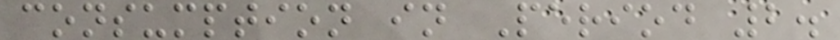consumption in Period 2.
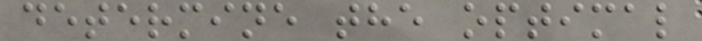determine the optimal
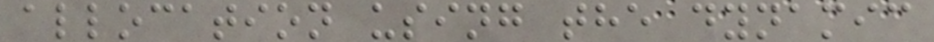allocation using the dynamic
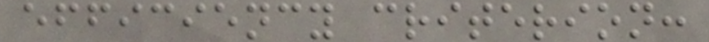efficiency criterion:
